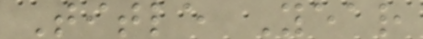Title Year
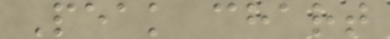Peak chart
